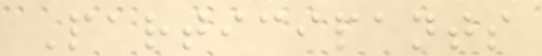Participants
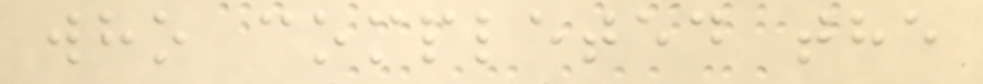who completed the
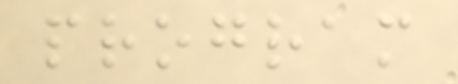program
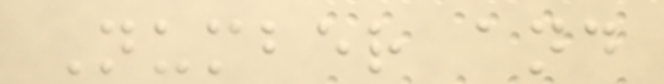Number and
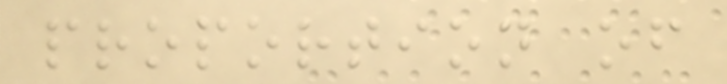proportion of
